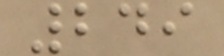249
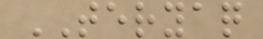TERYAQ
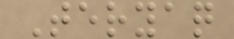Teryaq
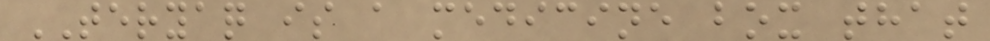TERYAQ is a medicine box that
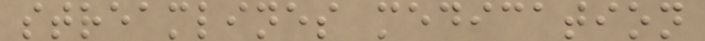streamlines medication
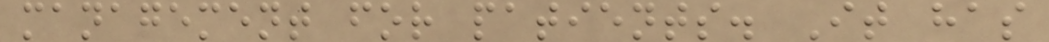management for patients. It has
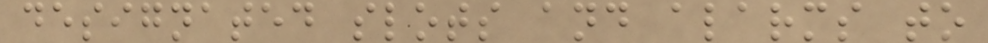designated slots and alarms to
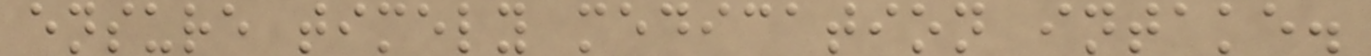ensure timely medication intake.
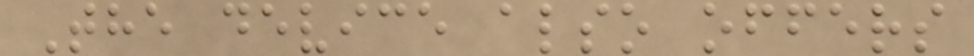The device also offers
